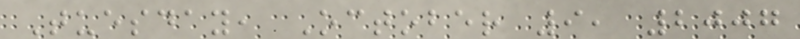Tuesday, October 9, 2007
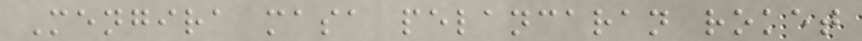Mengira masa pelancaran roket
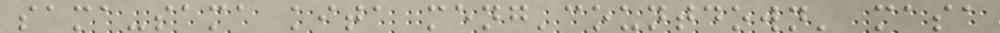sama-sama kita meng'countdown' masa
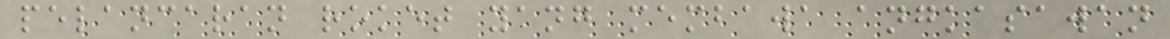pelancaran roket yang membawa angkasawan
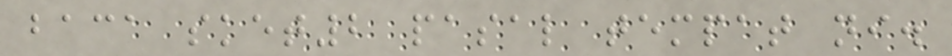baca sket2 pasal tempat ni.
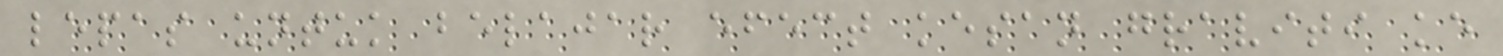lepas untuk belajar efect kesan graviti ke
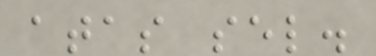atas sel.
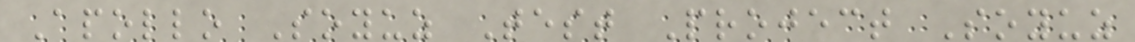Apollo Soyuz Test Project Soyuz
